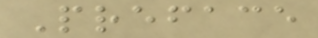Preface
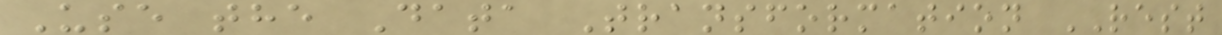Use the Data Transformation REST
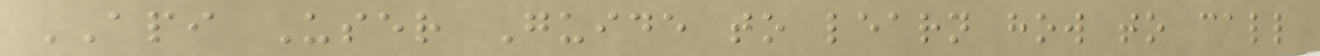API User Guide to learn how to call
